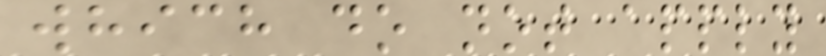which do not apply
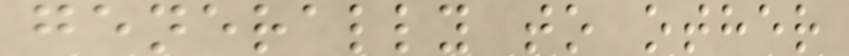generally to other
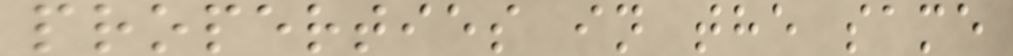properties in the same
